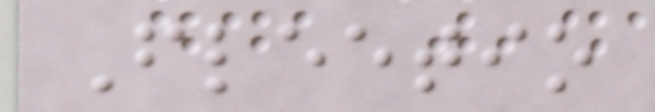Fleetio
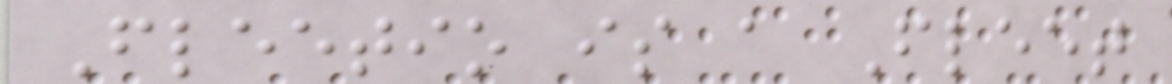Fleetio is a Fleet
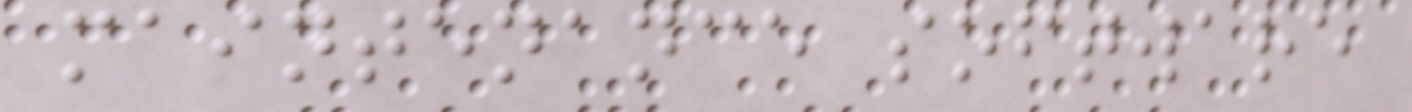maintenance software
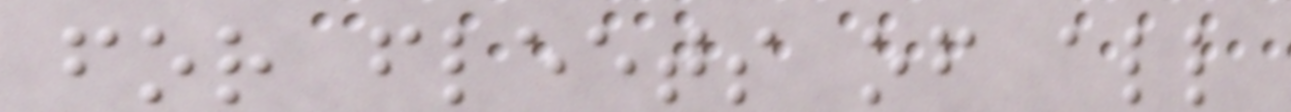for fleets of all
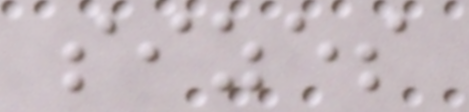sizes
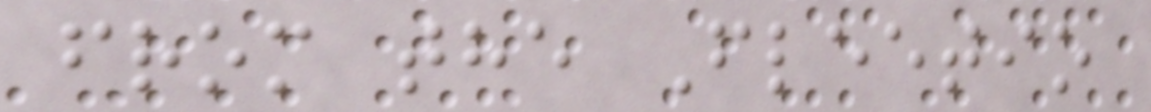from the Fleetio
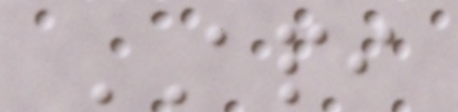API
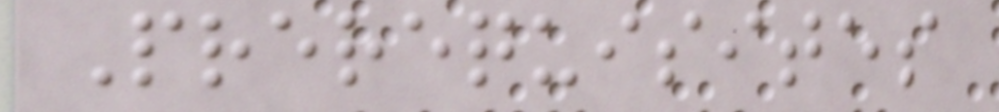Prerequisites
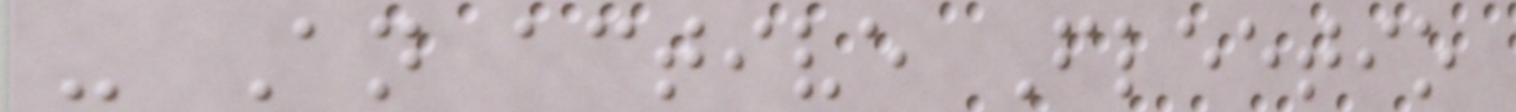- An active Fleetio
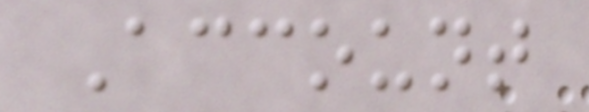Account
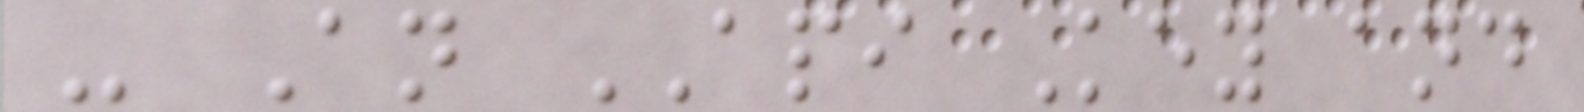- An API Key and
